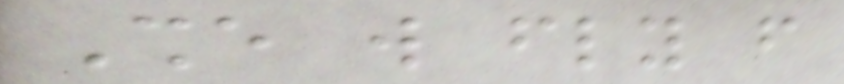She will fly from
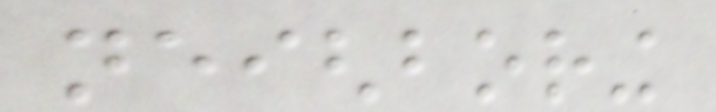neighboring
